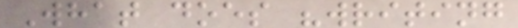What does "writing
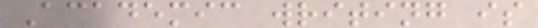Academic writing is
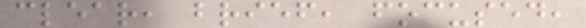clear, brief, focused,
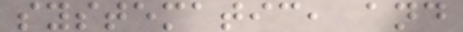systematic, and
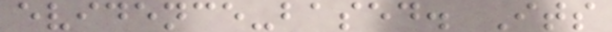evidence-based. Its
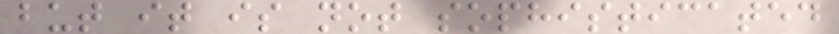but it is not sophisticated
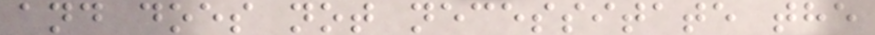and does not necessitate the
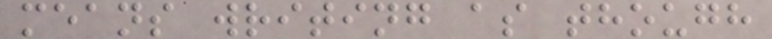means writing as though
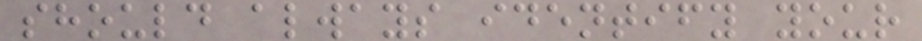should always identify your
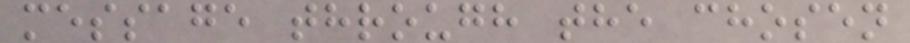message through the chosen
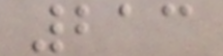213
